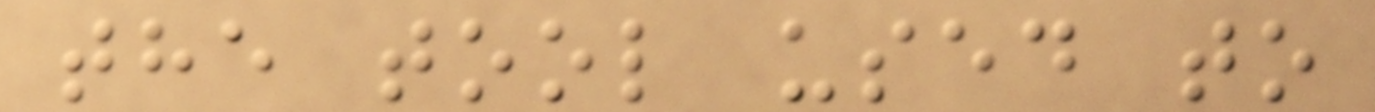the tool used to
